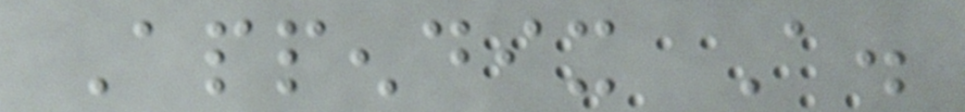Appendix A.
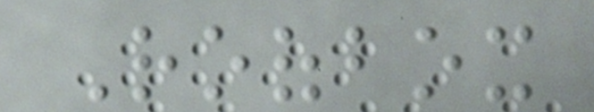Roofbox
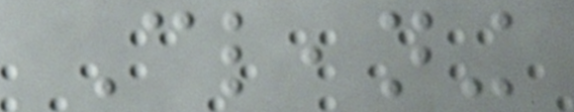Cleaning
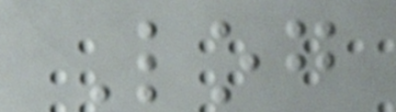Log
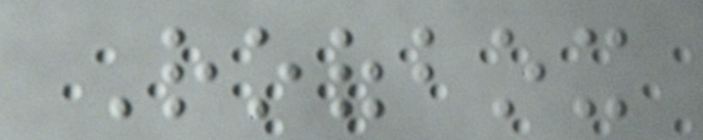Roofbox
